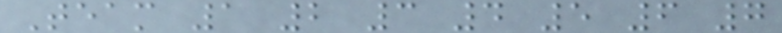Team 1 2 3 4 5 6 7
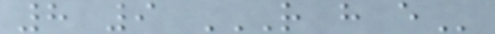8 9 R H E
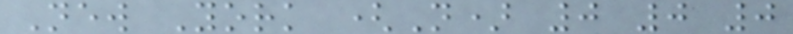New York (N) 0 0 0
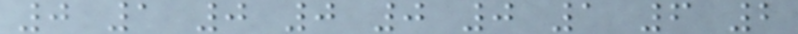0 1 0 0 0 0 1 6 2
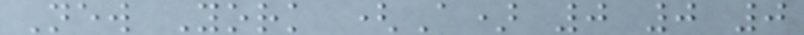New York (A) 0 0 0
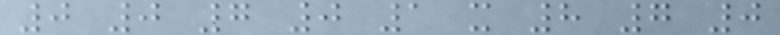0 0 7 0 1 x 8 7 0
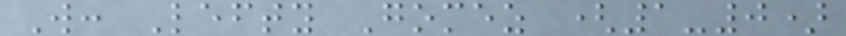W: Lefty Gomez (1-0)
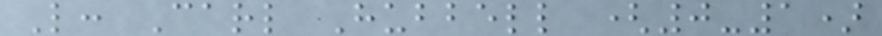L: Carl Hubbell (0-1)
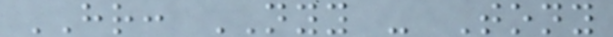HR: NYY - Tony
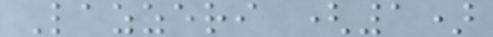Lazzeri (1)
